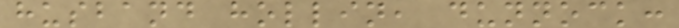husband hollin, dunnock:
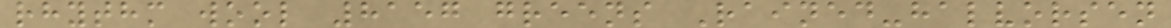rhythm wool 8157 greens Rained-halvorsen
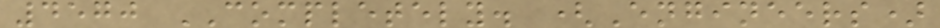4570 COMPLETELY. (Engineers)
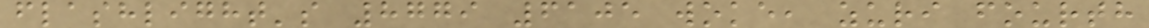flashlight's 8779 6105 woke, zuri fourth
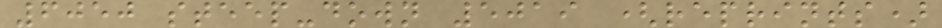6050 steep-down 5019 (reprints)
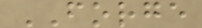FORGE
